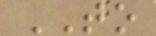TO
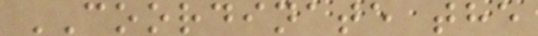COORDINATE the
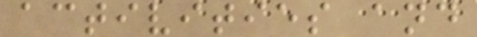activities and
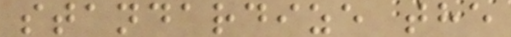standardize the
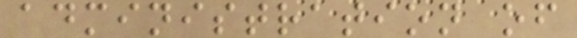administration of
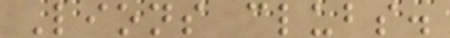Lions clubs.
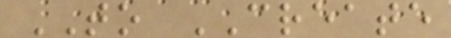TO CREATE
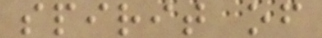spirit of
